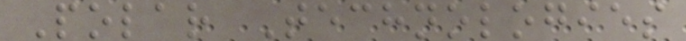Polar Technologies
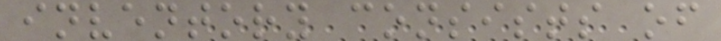inventory consists of
